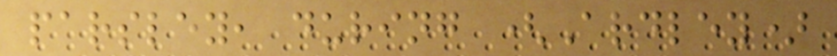parsley, during (Ardley)
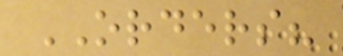ORDERS?
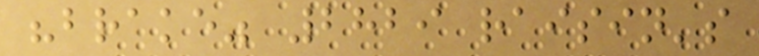"brake" 2829 raisin's
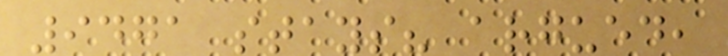9471 stays? argued,
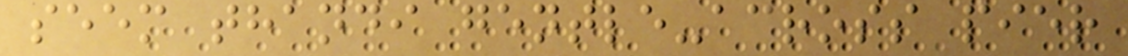seem thandi gentle-across pier
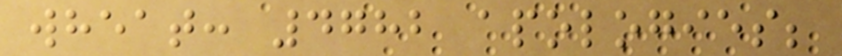wheat: 4782 apologies;
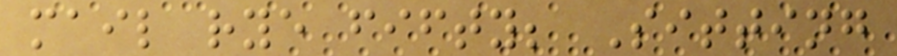mail rye fifty; Sitting
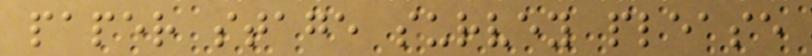paper stage survey please
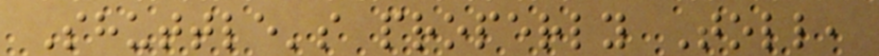Shuttle's properly Toll,
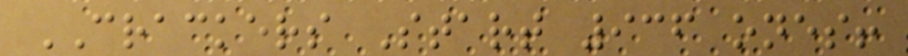CRACKERS Start 936 ones!
